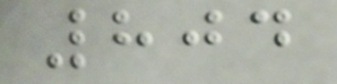804
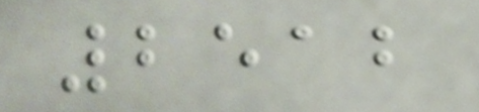2512
